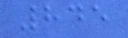845
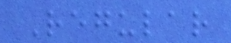Regular
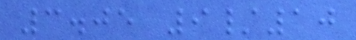3.05 9/10
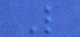L
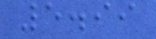5.99
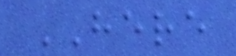HERE
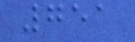751
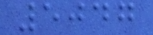5047
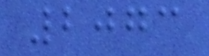2073
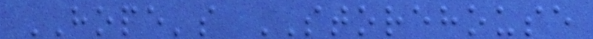HOPE's STOREHOUSE
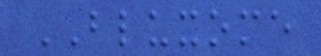BLUXOME
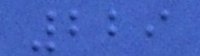229
